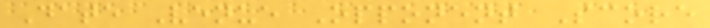Date Venue Opponent Score
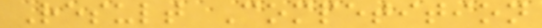Result Competition
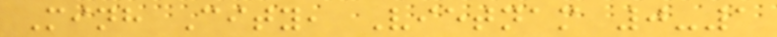Minh City, Vietnam 0-1
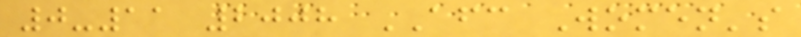0-11 2008 AFC Women's
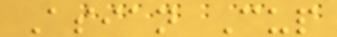Asian Cup
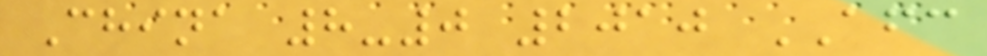China 8-0 2010 AFC
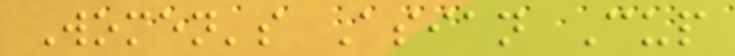Women's Asian Cup
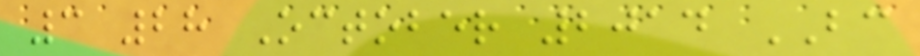3 28 October 2014 BC
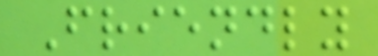Friendly
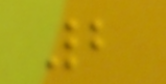2
